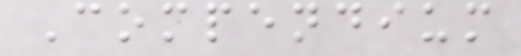Compendium
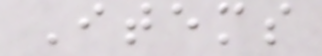Items
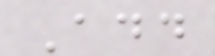Add
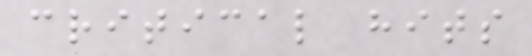critical hits
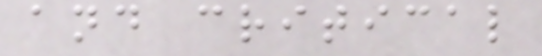and critical
